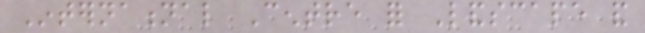International Centre for Landscape and
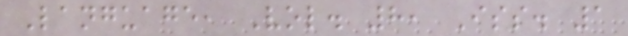Language, Vol. 8, Iss. 1
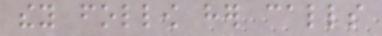they follow her calls
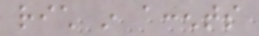rich in accents
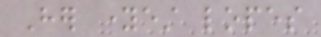Her youngest lopes
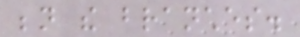beneath the branches.
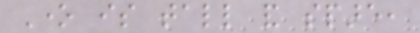One is tall and spare,
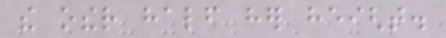the other half her height.
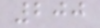200
